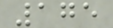175
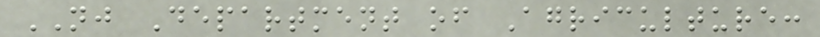NJ Department of Agriculture:
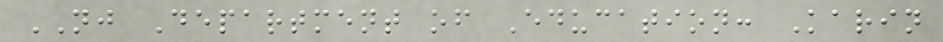NJ Department of Education: Karin
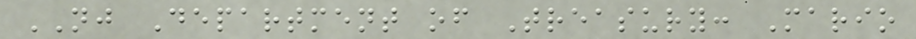NJ Department of Treasury: Mario
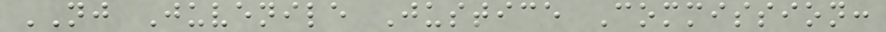NJ Juvenile Justice Commission:
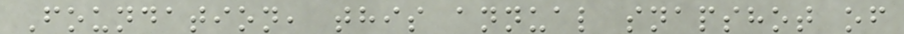Foundation, this annual snapshot of
